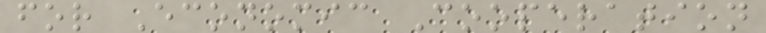for Economic Cooperation
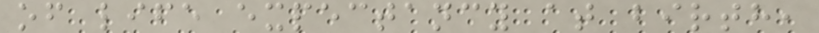of life expectancy at birth,
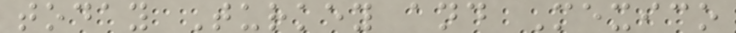today Turkey and Mexico
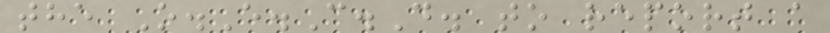the O.E.C.D. to report a
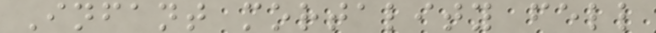Infant mortality fell
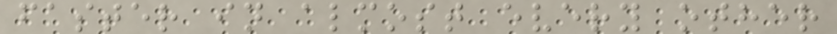faster in almost every other
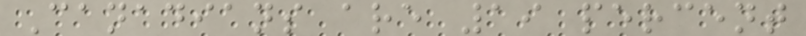Canadians are 19 percent
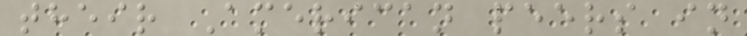their American peers in
